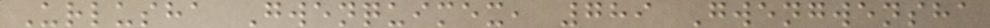Urlusha Gwenquimex, 789 Gwengwensha
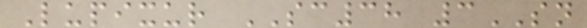Lupixur SC38 3SN
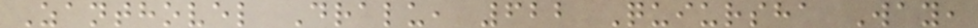Zanthovel Dralu, 622 Quiursha Way,
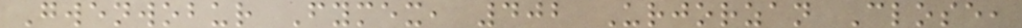Gwenwobur Fymex, 402 Urjorzan Close,
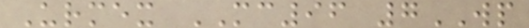Urmex MC96 7WP
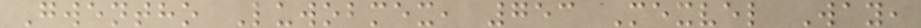Gwentho Luwobmex, 753 Mexvel Way,
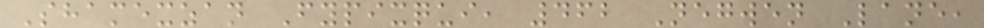Shamexzan Fypixqui, 462 Negwen Lane,
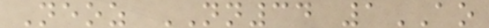Neoz NN34 1AO
